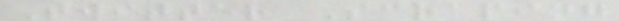Twitter Scraping
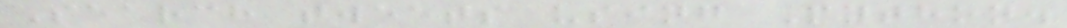Search tweets using Python.
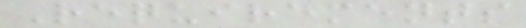Requirements
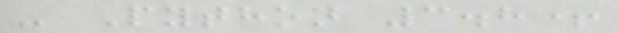- Python 3.8+
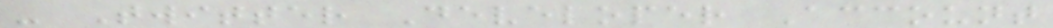- Twitter Developer Account
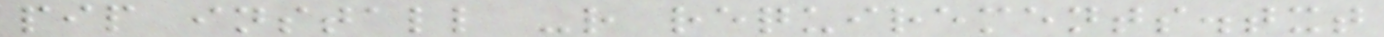pip install -r requirements.txt
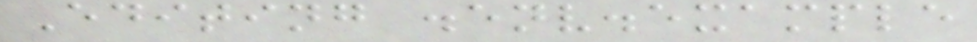Editing .env.example
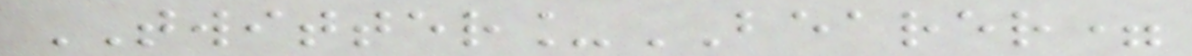TWITTER_BEARER=
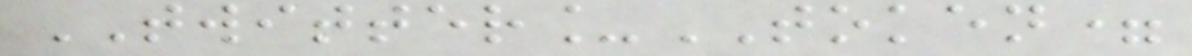TWITTER_TOKEN=
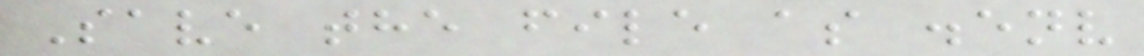Save the file as .env
